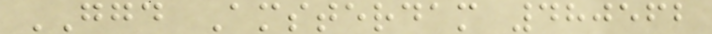GGD Amsterdam 480562
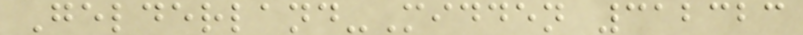Gelderland-Midden 312323
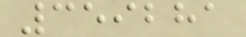359281
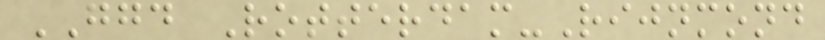GGD Rotterdam-Rijnmond
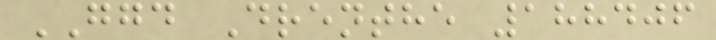GGD Drenthe 188406
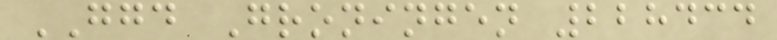GGD Groningen 228434
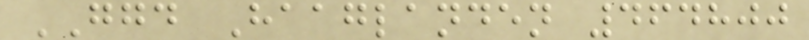GGD Haaglanden 464800
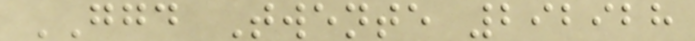GGD Twente 292928
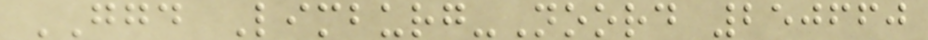GGD Limburg-Noord 250660
